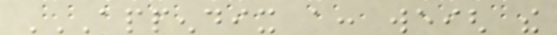APPENDIX A: WEIGH THE
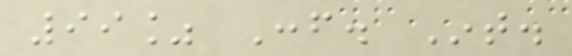99% Conf. Int.
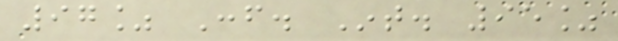97% Conf. Int. 95%
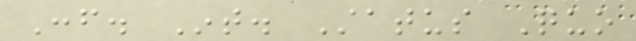Conf. Int. Status Quo
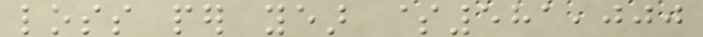loss per year $581,000
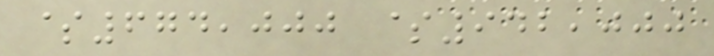$674,000 $942,000
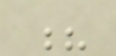?
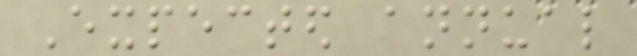Expected annual
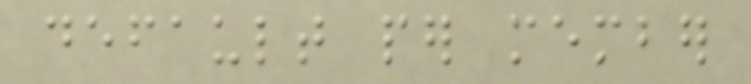default per member
